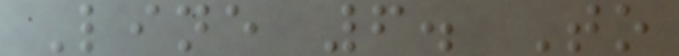Line 6. To
